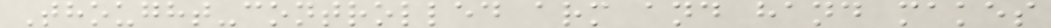Thought-controlled arm and hand makes
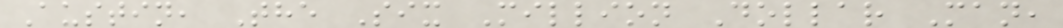Austin, The Six Million Dollar Man,
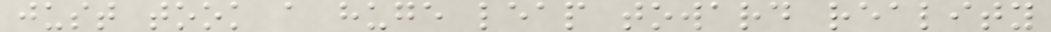just took a huge leap toward reality
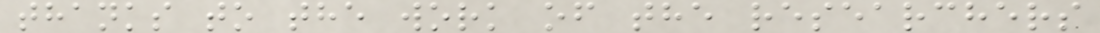thanks to the work of the researchers
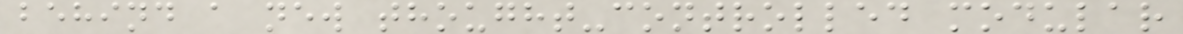behind a new thought-controlled modular
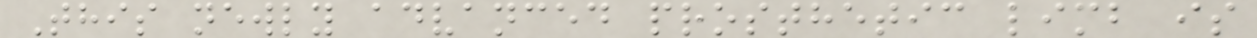This newly advanced prosthetic limb is
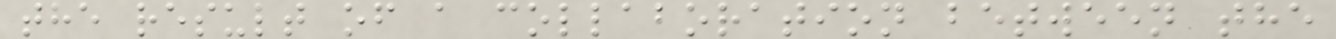the result of a collaboration between the
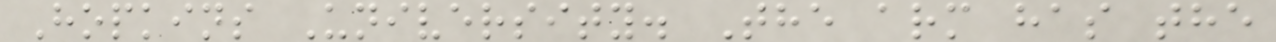Hopkins University. The arm has the
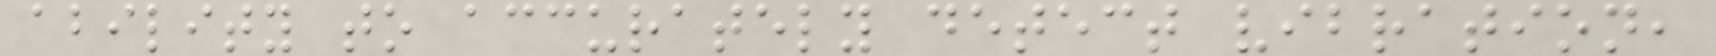ability to accurately detect vibration,
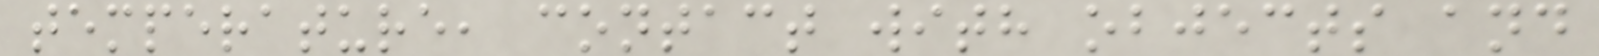temperature, contact with objects and
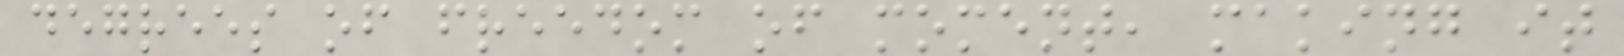degrees of freedom of moment, making it
